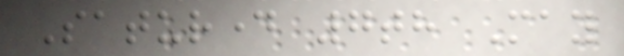Saturday 7th May
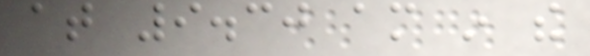at 9.30 am in the
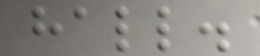hall.
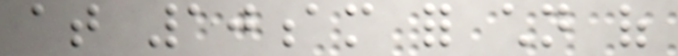at 10am for children of
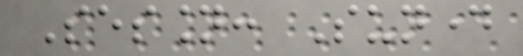Session: Sunday
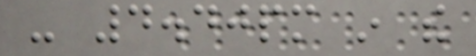- 4.40pm in the
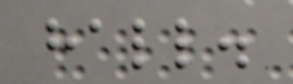hall.
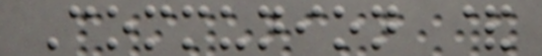Communion &
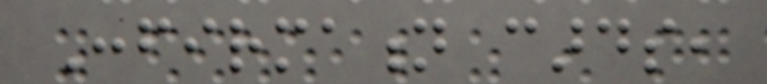Confirmation cards,
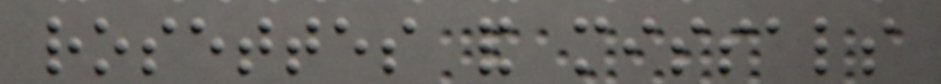rosettes and missals
